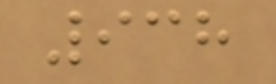938
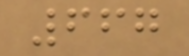667
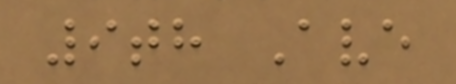9th Ave
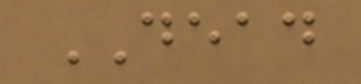DEAD
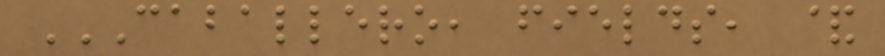CABALLERO, FIELDS, &
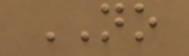NO
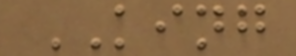KING
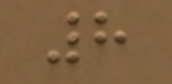8
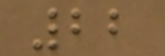22
